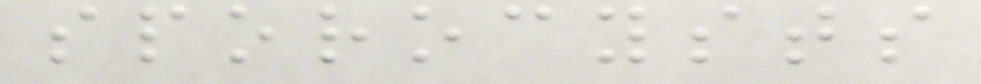sporocysts
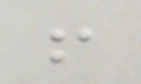!
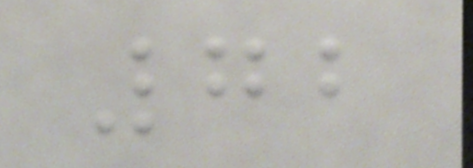72
